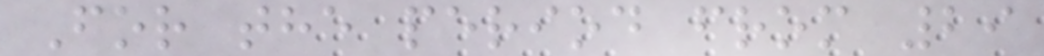For the period from 29
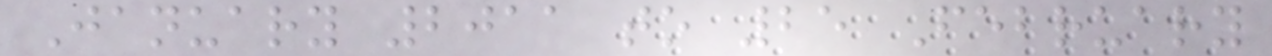January 2011 to 25 February
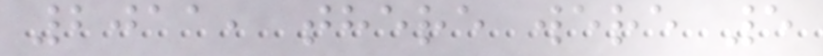2011, there were 5
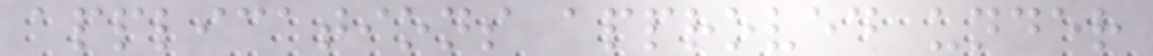applications approved under
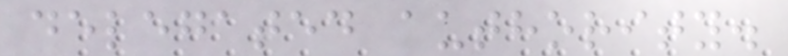delegated authority.
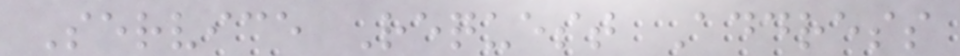Service Request Address
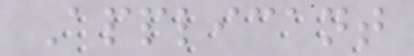Applicant
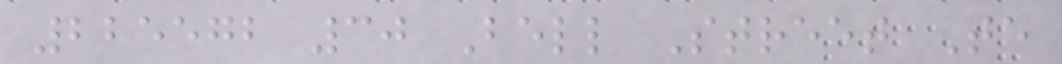225572 30 Bell Street Te
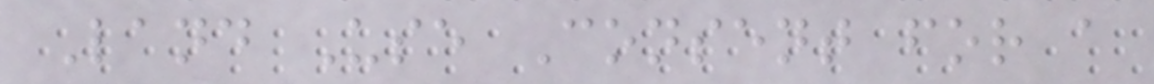Land Use Consent for a
